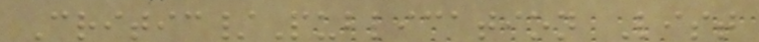Critic/Publication List
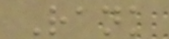Rank
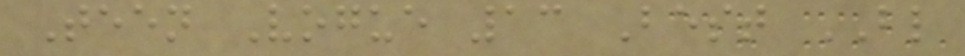Teen Vogue 13 Best BL
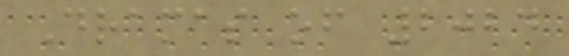Dramas of 2024
